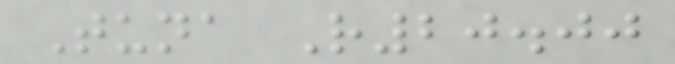Tuna R20.00
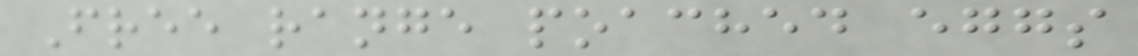Free range poached eggs
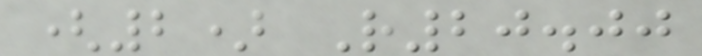(2) R20.00
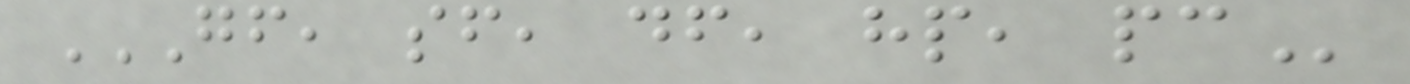GF, SF, DF, HP, PC
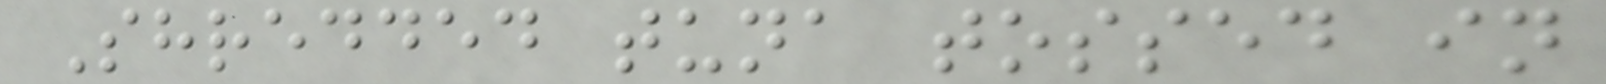Shredded tuna tossed in
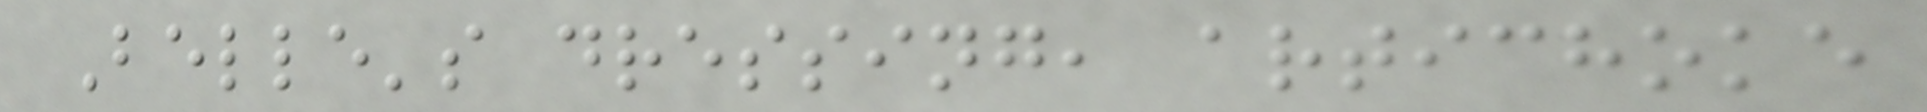Belle's dressing, artichoke
